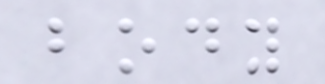body
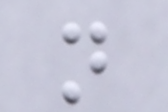not
